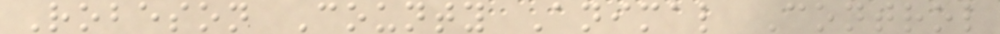Robeson County Animal Control
